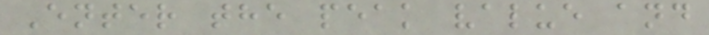Enter the peak value and
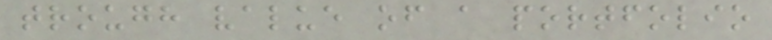trough value of a portfolio
